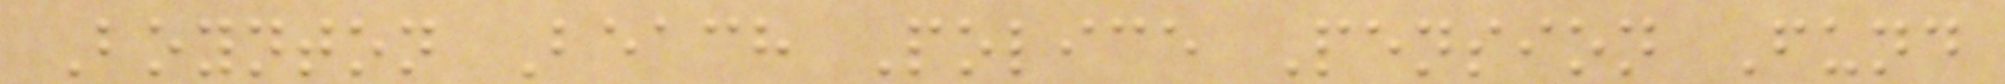Boynton Beach Police Pension Fund
